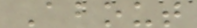About
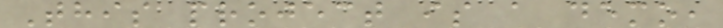This project is a demo,
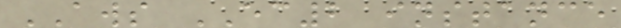AWS EC2 instance
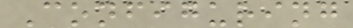Configuring
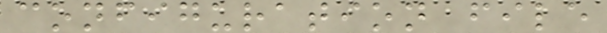configuration file
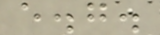e.g.
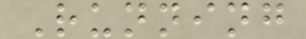Running
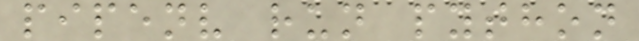pipenv run python
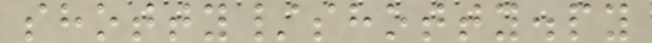shotty/shotty.py
